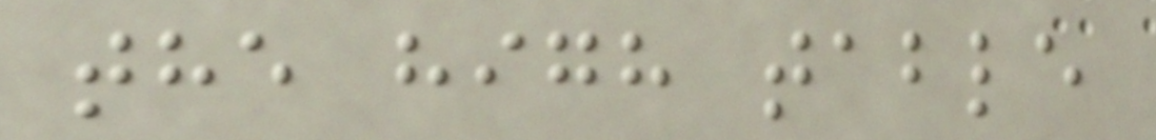the high table
